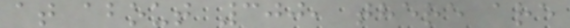at about 300, there are
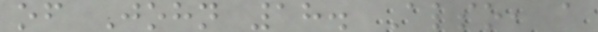of John 18. Also, a
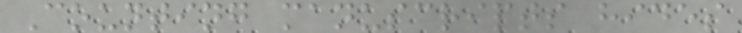Counting manuscripts hides
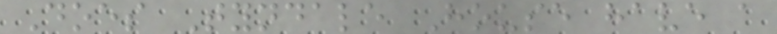Does Tyndale House have a
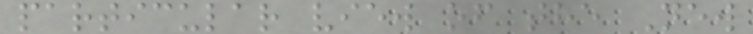particular view of the New
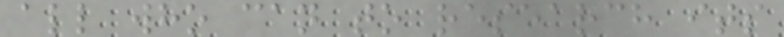all who can to research its
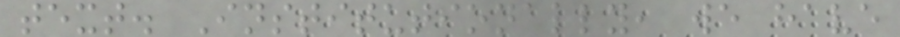text. Institutionally, we have
